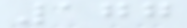177
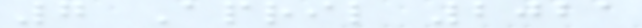7 April 2021
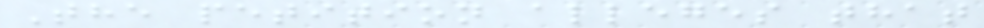The petition alleges that
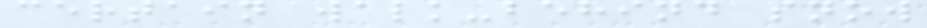certain walk-behind snow
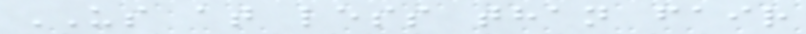US at less than fair
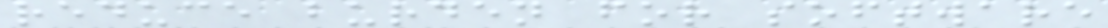reduce burden for software
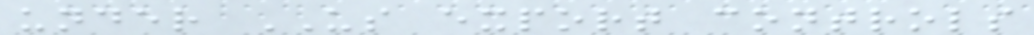under US export controls
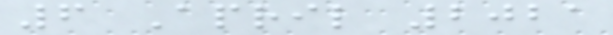6 April 2021
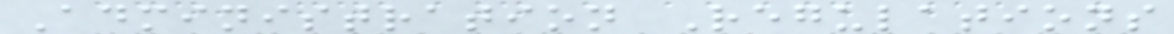Administration Regulations
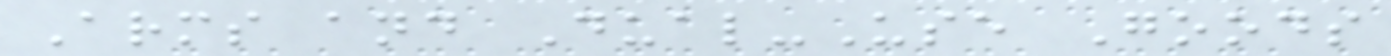Arms and Dual-Use Goods
